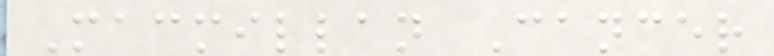Macmillan Cancer
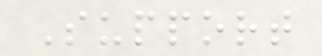Support
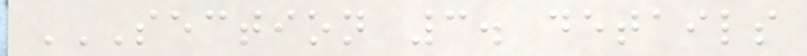SECTION 3. DETAILS
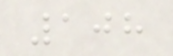108
